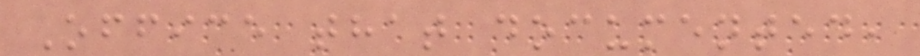Office that documented,
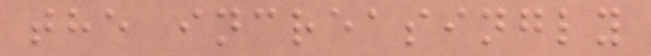the increasingly
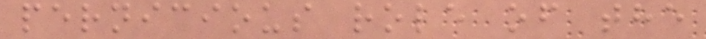pernicious role of the
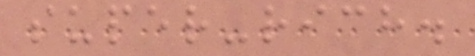super-rich.
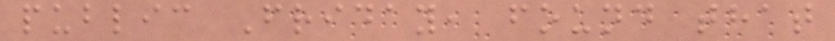public Friday, found that
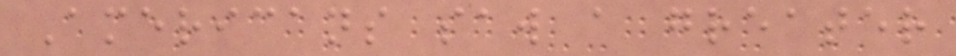Americans saw a greater
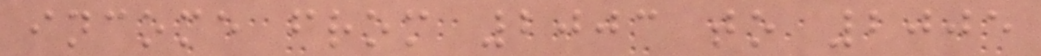income from 2003 to 2005
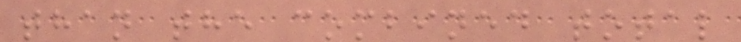than the combined total
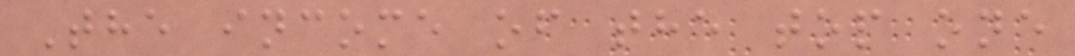The income of the top one
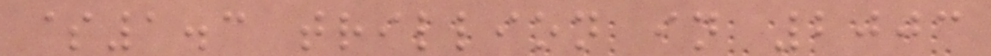$1.3 trillion in 2003
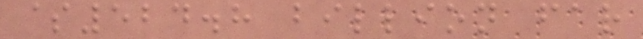$524.8 billion far
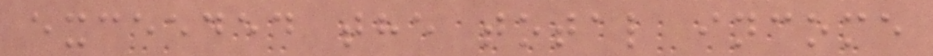exceeded the total income
